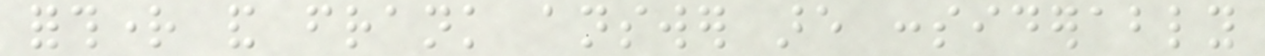forthright and frank answer are considerably
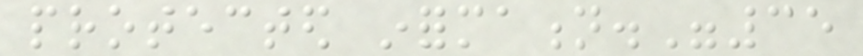protected information."35
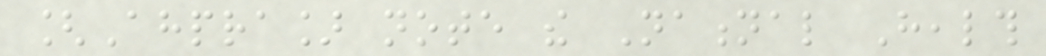[Ahpra] note the National Health
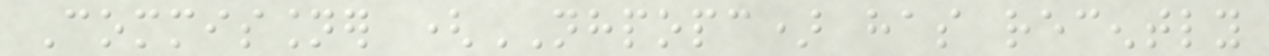Commissioner (NHPOPC) has recently
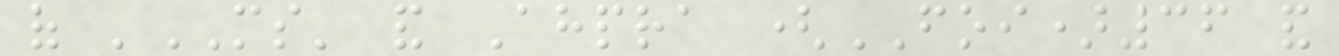of 'MS' and Ahpra (FOI)36 and
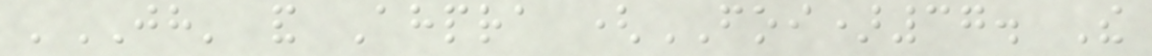'JH' and Ahpra (FOI)37. The
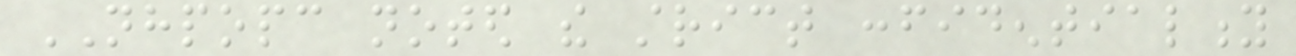NHPOPC noted the strict confidentiality
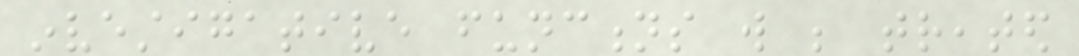investigative functions will be treated
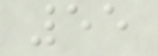55
